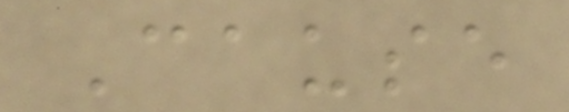Cause
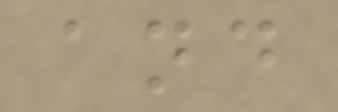and
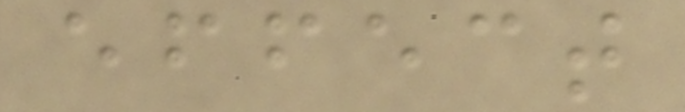effect
